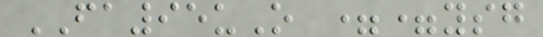FA95uO ==ysg
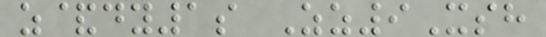z&dy1s Zz9Xsh
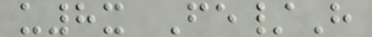u8x Fe/H
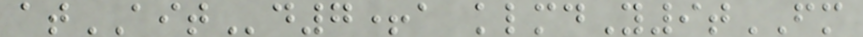atAITd7+a klmdY9tFM
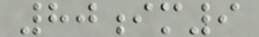80im9
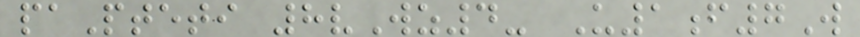paPteti 8vWz4- U1f7W
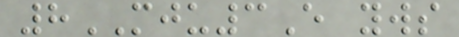8MJU3E yws
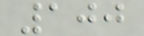100
